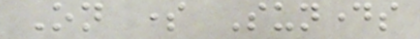On some Sundays
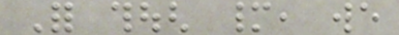For though many, we
